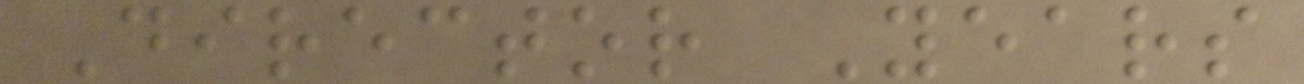Director Years
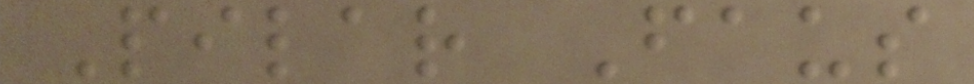Pilar Faus
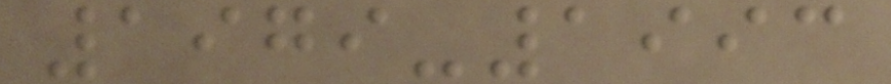1979-1993
